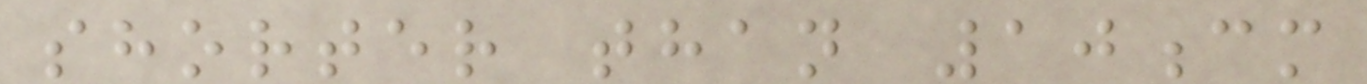shorter than 10cm
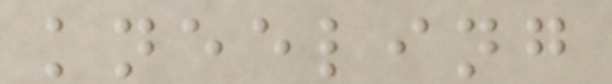kneeling
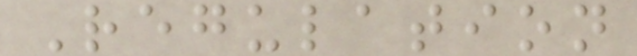Regulation
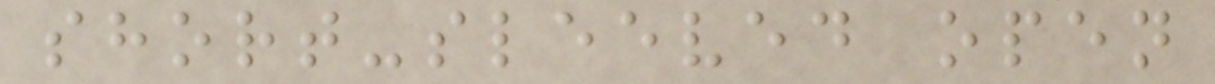short-sleeved open
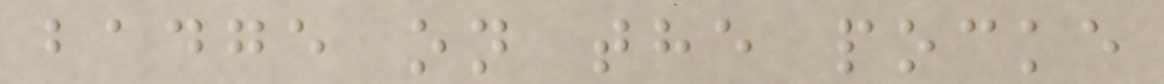badge on the pocke
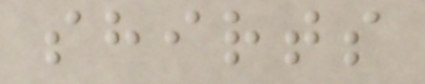shirts
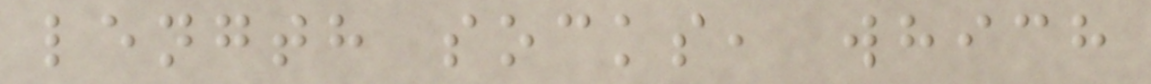length socks, which
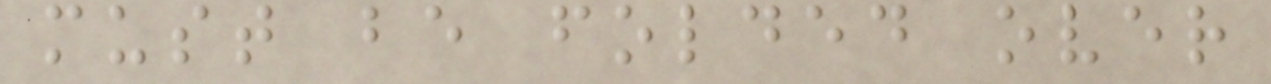must be folded over
